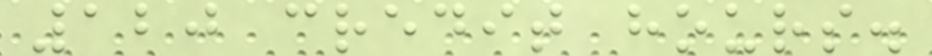120 credit hours.
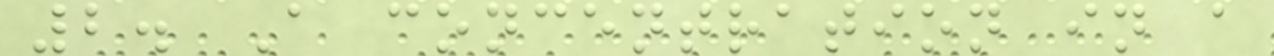2. A concentration in a
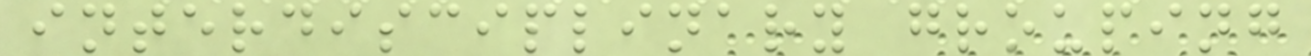interdisciplinary grouping
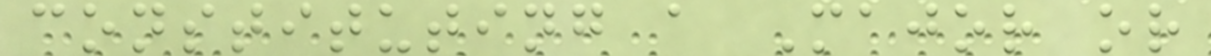constituting a Major or
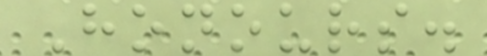Honours.
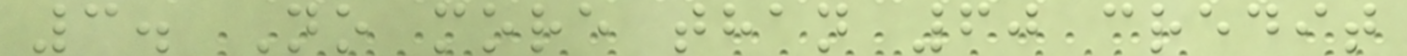3. No more than 60 credit
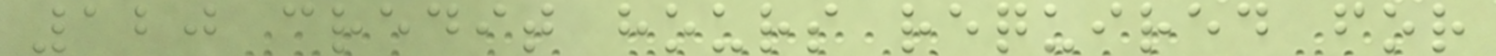120 credit hours required for
